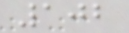102
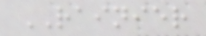RAINIER
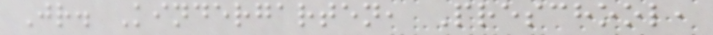Jr. Kindergarten, Preschool,
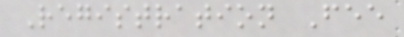Registration Fee
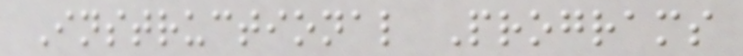Instructional Programs
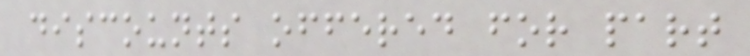discounts offered for part
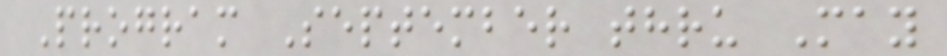Program September thru May
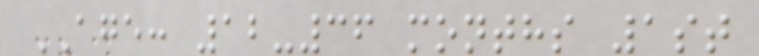AGE: 12-36 months 1st
